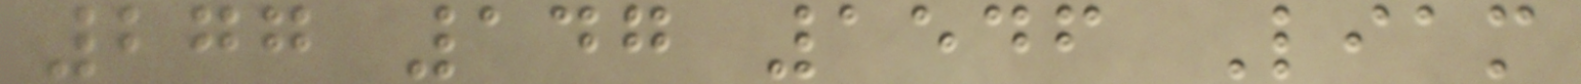277 147 1546 Liam
